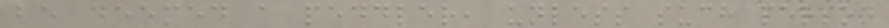be deemed a peddler, unless such person
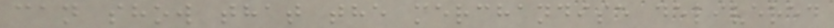can show that the merchandise delivered
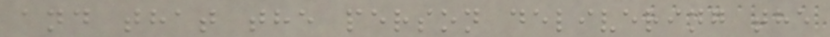and that the person delivering the
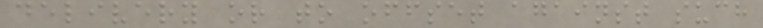delivery or to offset against such
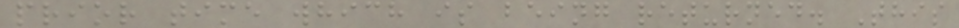prior time which is being returned. This
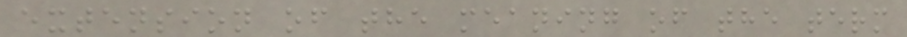extension of the meaning of the term
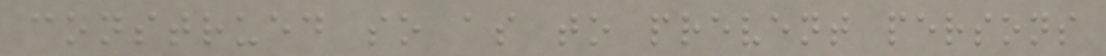construed so as to prevent persons
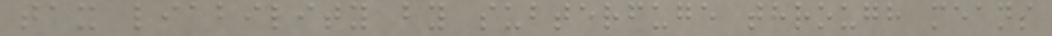tax liability by subterfuge through means
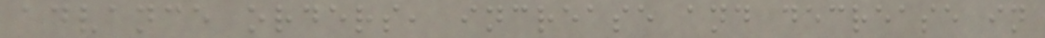advance orders, increase and decrease in
